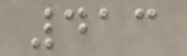413
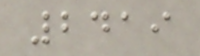2419
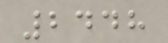2448
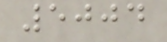5004
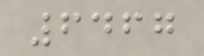6467
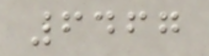6467
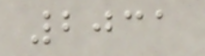2031
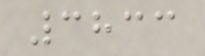3833
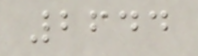2644
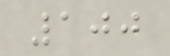100
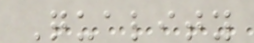Quality
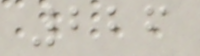226
